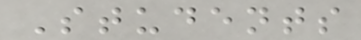Students
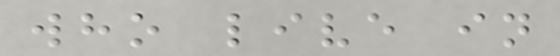who live in
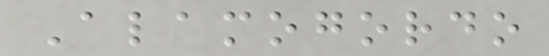Alamogordo
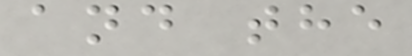and the
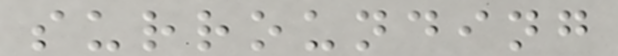surrounding
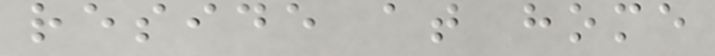reside at home
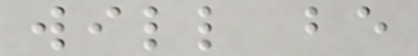will be
